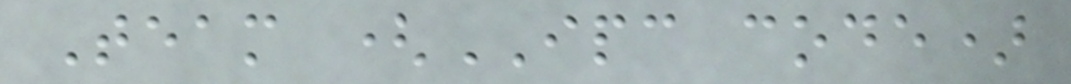Team (IPC code)
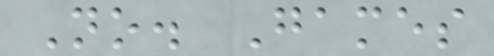No. Games
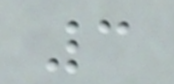3
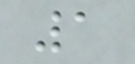1
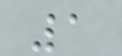1
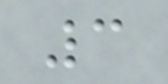3
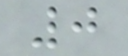0
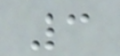3
